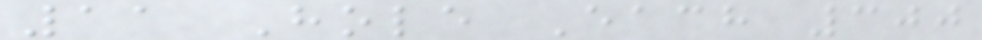11 Hole Each 300
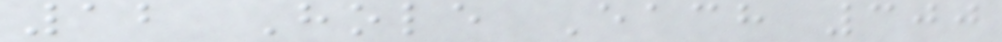12 Hole Each 300
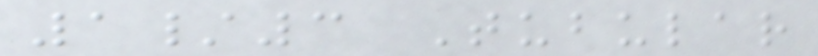1/3 Tubular
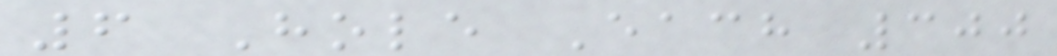6 Hole Each 300
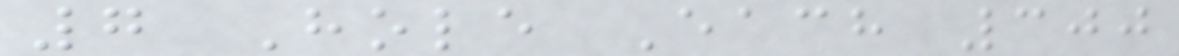7 Hole Each 300
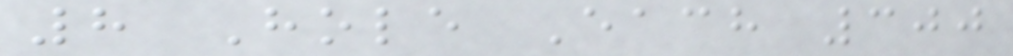8 Hole Each 300
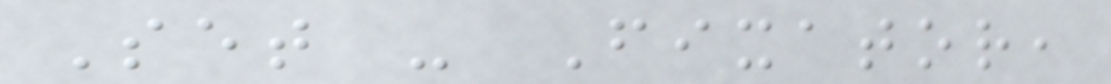Set - Fixator,
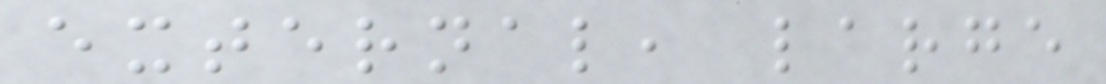external, large
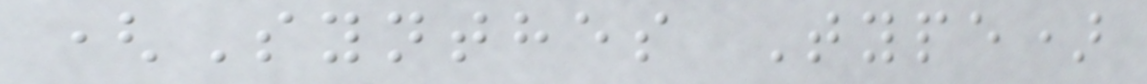(Synthes Type)
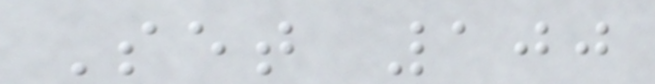Set 100
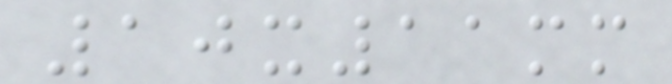10x11mm
